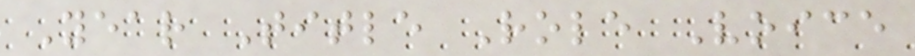Year Title Role Voice
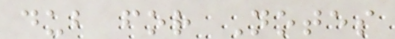dub for Notes
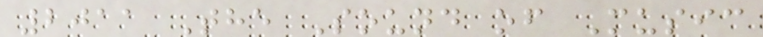2011 The Sound of Music
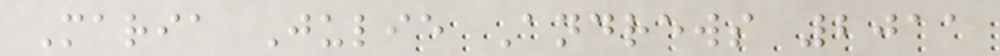Maria Julie Andrews 2011
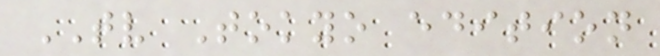TV Tokyo edition
